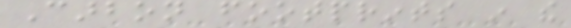Carbon footprints in the
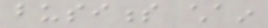business chain
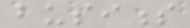business
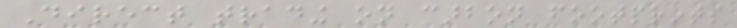Direct trading on carbon footprints
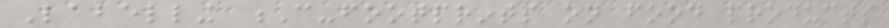Labelling C-footprints on food products
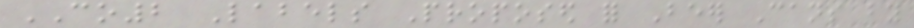CO2 Labels Proposed for Beer Cans by
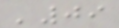'09
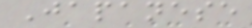Japanese
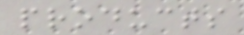products
